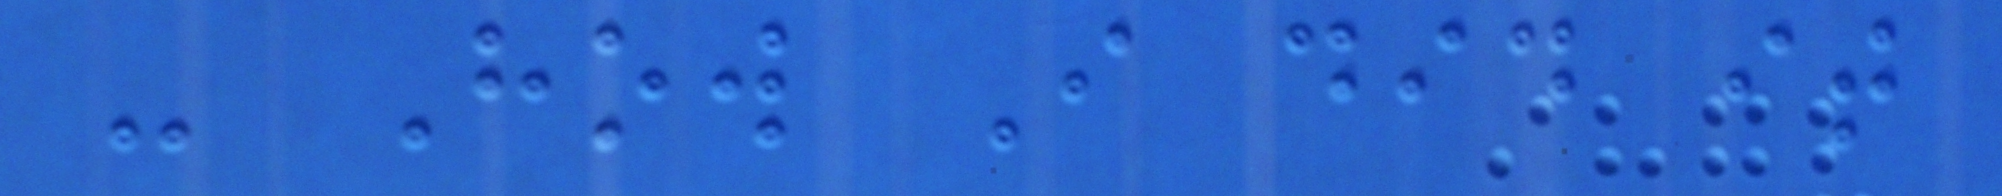- How I did it
